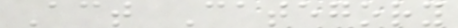Act Category
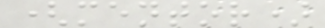(mentor)
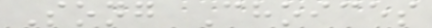Song Choices
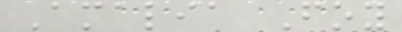Amalia Foy
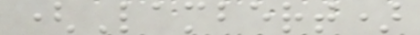(Lambert)
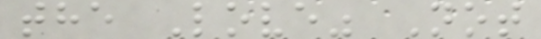the Love" Not
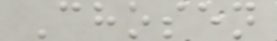Chosen
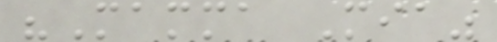"Mamma Mia"
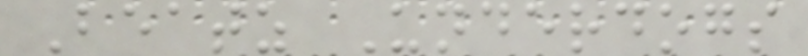Beatz Underdogs
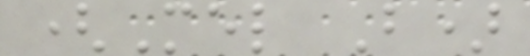(Mel B)
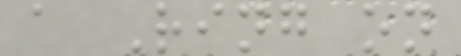a Ring on
